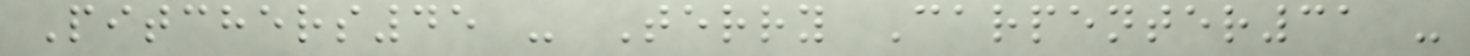Pitchers45 - Terry Carpenter31 -
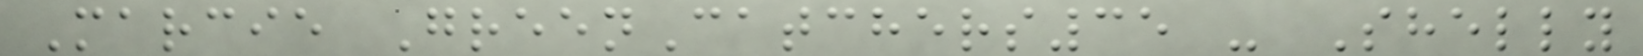Marcie GreenCatchers35 - Shelly
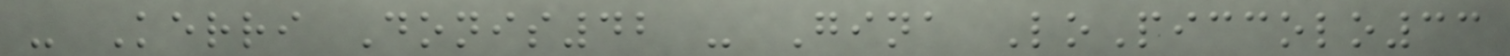- Kerri Donis42 - Gina LoPiccolo33
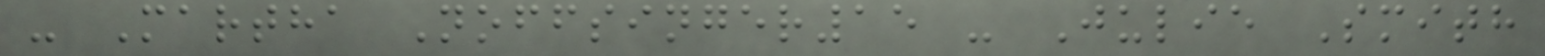- Martha Noffsinger15 - Julie Smith
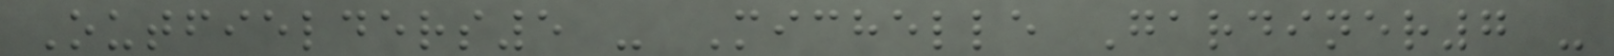Outfielders5 - Michelle Gardiner7 -
